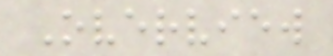Overview
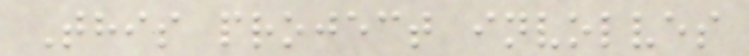This project involves
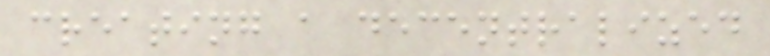creating a decentralized
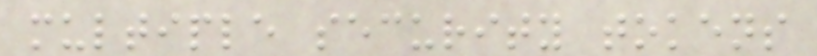multiple security tokens
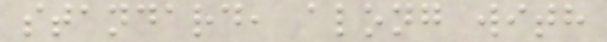standard, along with
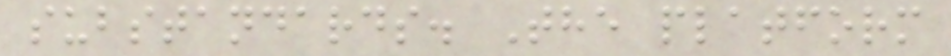substandards. The platform
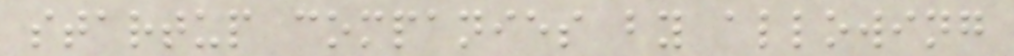startup companies by allowing
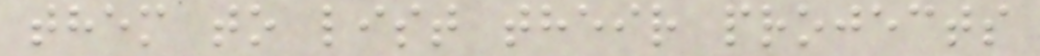them to list their projects
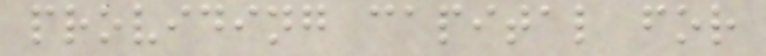providing capital for
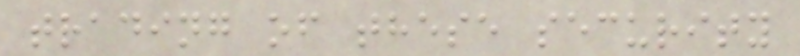trading of these security
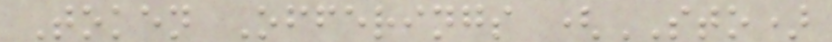Token Offerings (STO)
